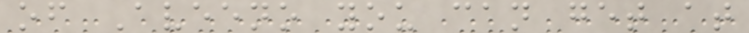of Aveeno you can get at
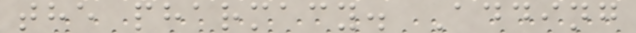the pharmacy. Adding
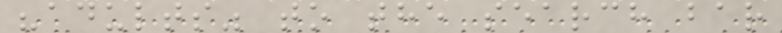"adults" to the search bar
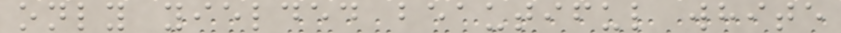only yielded beautiful white
